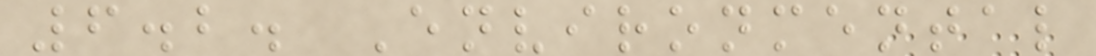6.2. Environmental
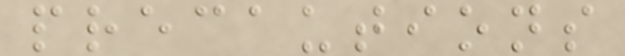precautions
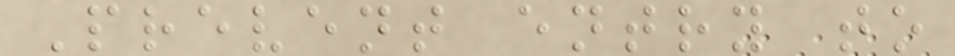Prevent entry to
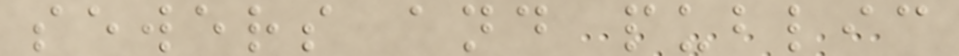sewers and public
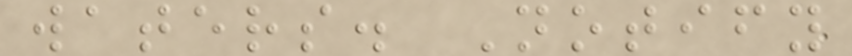waters. Notify
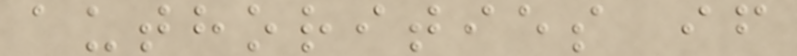authorities if
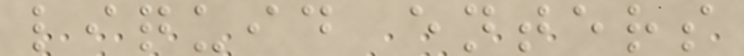liquid enters
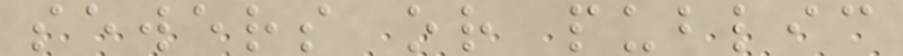sewers or public
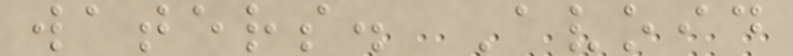waters. Avoid
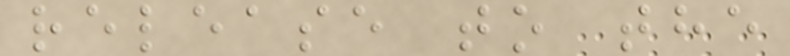release to the
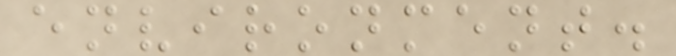environment.
